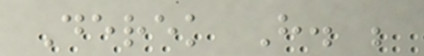Derek H. ;
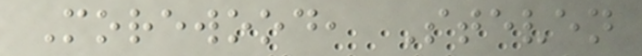Morewood, Steven
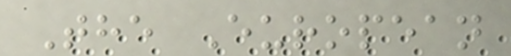The European
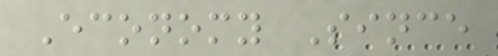Economy Since
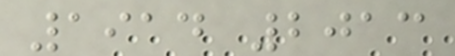1914 2013
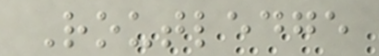Routledge
